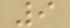9
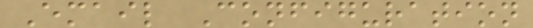Email Configuration
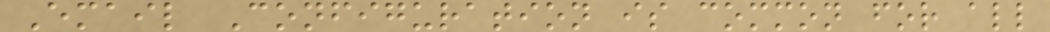Email Configuration is common for all
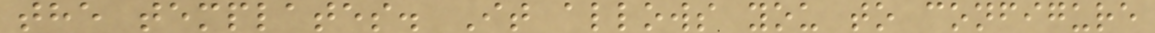the templates. It allows you to configure
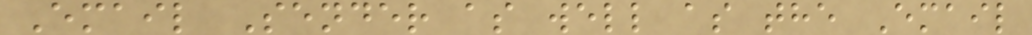Email Sender as well as the Email
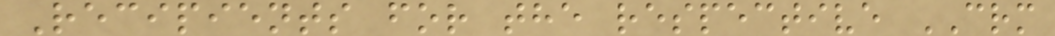Recipients for the respective CRM
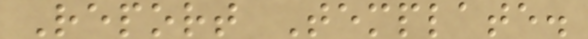Report Template.
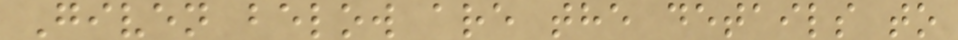Given below are the details to
